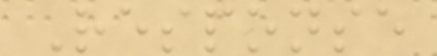Response
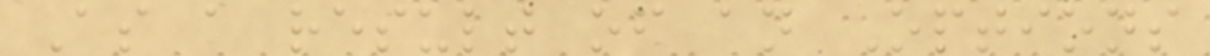As a result of an Options
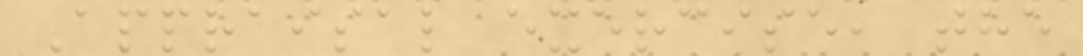Appraisal exercise, the
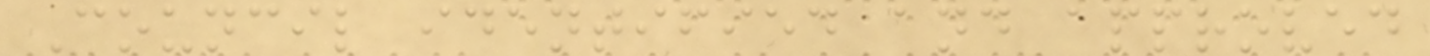Council identified and approved
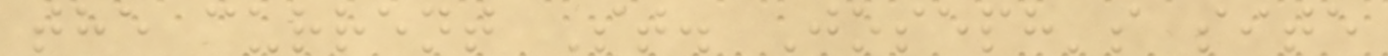the current St. Joseph's site
